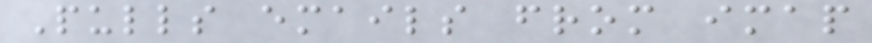Pulls emails from imap
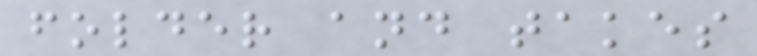folder and takes
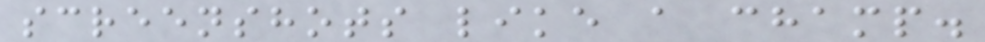screenshots like a champ.
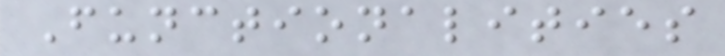Functionalities
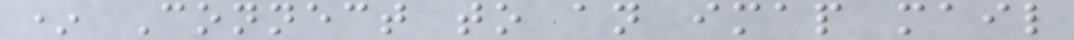* Connect to an imap mail
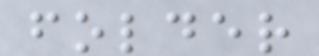folder
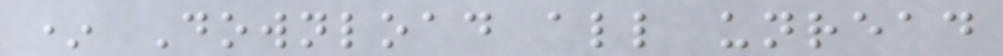* Download all unread
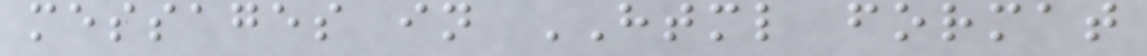messages in HTML format
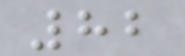82
